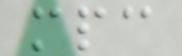mpc
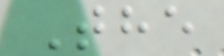The
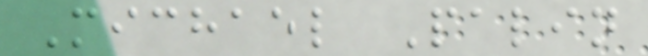Michael Palin
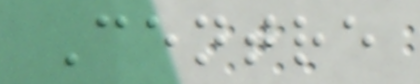Centre
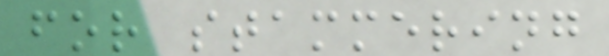for stammering
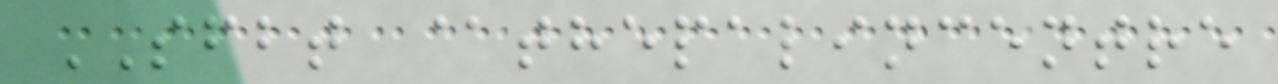SFBT @thepalincentre
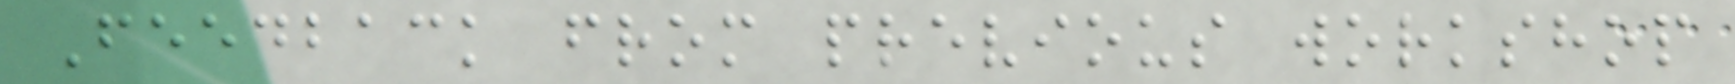Feedback from previous workshop
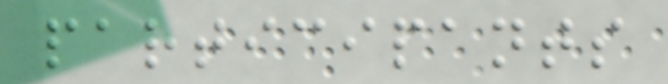participants
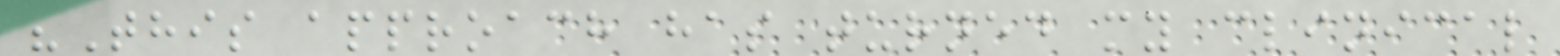"This approach has turned my clinical
